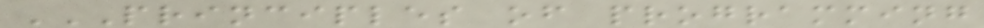PRINCIPLES OF PROGRAMMING
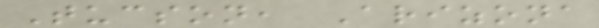Tucson, Arizona
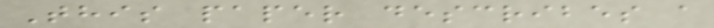This paper describes a
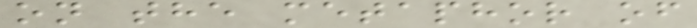on the metaphor of
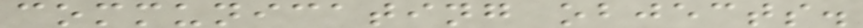communicating objects.
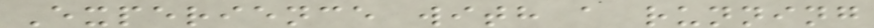Experience with a running
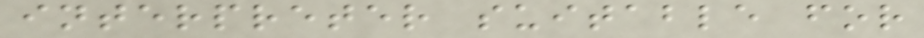interpreter suitable for
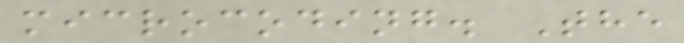microcoding. The
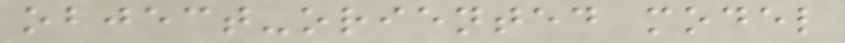object-oriented model
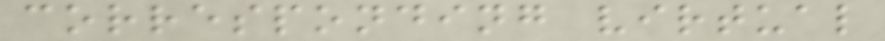corresponding virtual
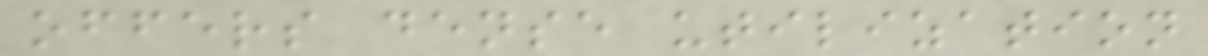offers dense utilization
